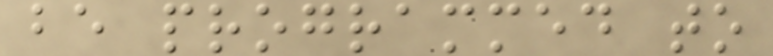be programmed to
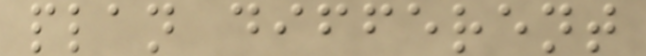plan different
